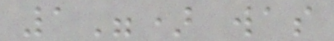1") was
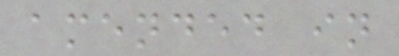amended in
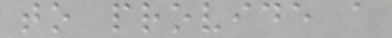to provide a
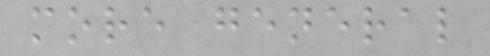more general
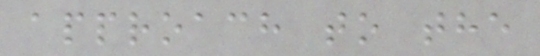approach to the
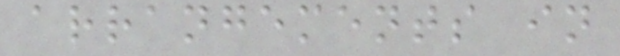arrangements in
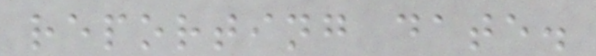reporting date.
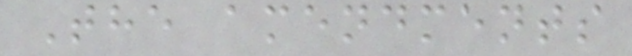The amendments
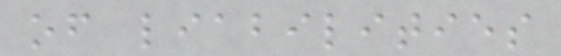of liabilities
